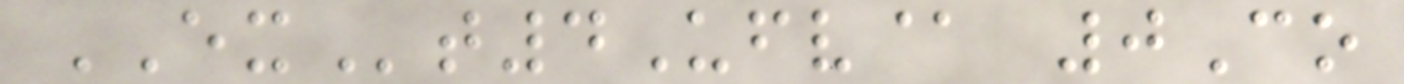EXt4Ufv@ 0Co
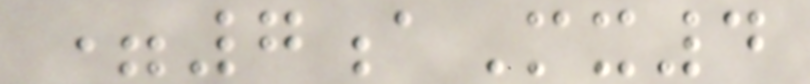=7aMx4
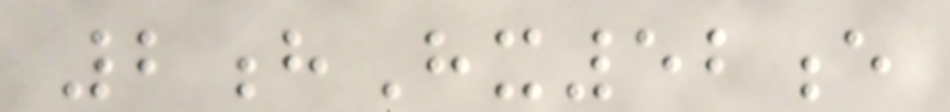2hHx52e
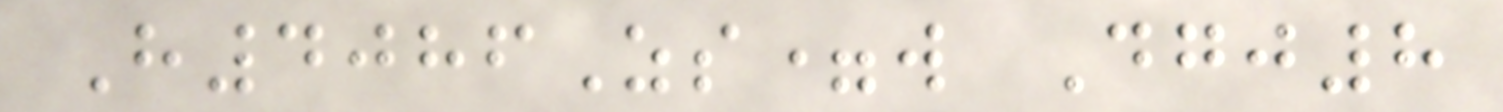H4086Zs=w Dgj8
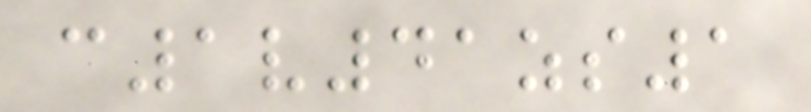c1v41zs1
